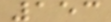153
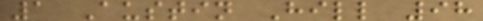1 Austin Hill 98
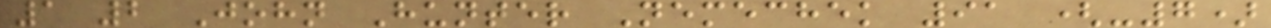1 2 John Hunter Nemechek 91 (-7)
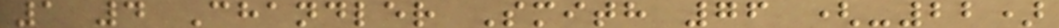1 4 Chandler Smith 76 (-22)
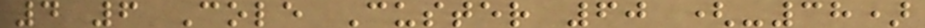4 6 Cole Custer 60 (-38)
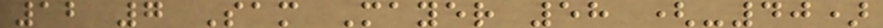12 7 Sam Mayer 58 (-40)
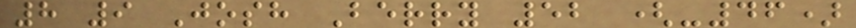8 9 Josh Berry 52 (-46)
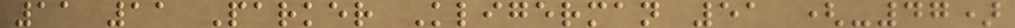11 11 Parker Kligerman 51 (-47)
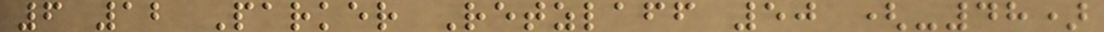6 12 Parker Retzlaff 50 (-48)
